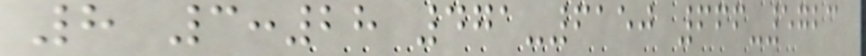8 3:28 471-6150 666-5723
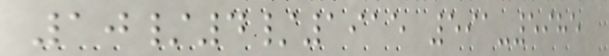10/4/1915 591-5985
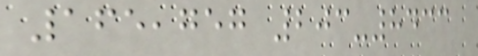165,757 203-8433
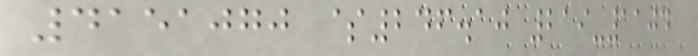4151070 $246.10 219-1104
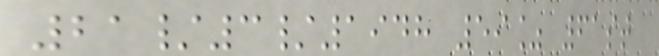21/3/1948 59% 61st
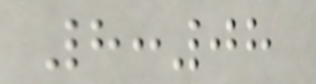8:08
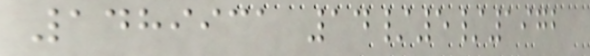1489931 14/5/1972
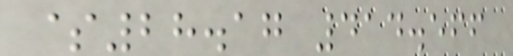$28.17 414.566
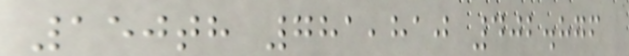150th 781,810 402.876
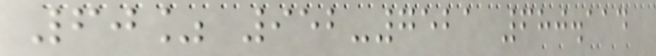60% 952-7521 680.114
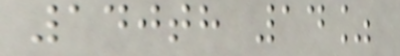140th 14%
